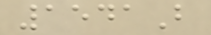1541B
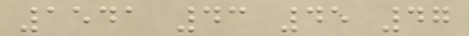1541 43 45 47
